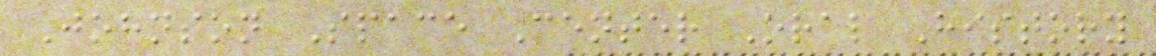Johnson Space Center Oral History
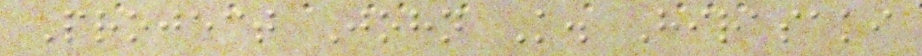Project John K. Hirasaki
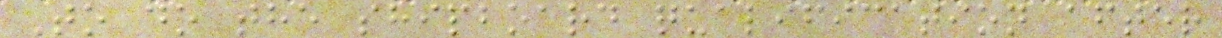To do the shipboard qualification after
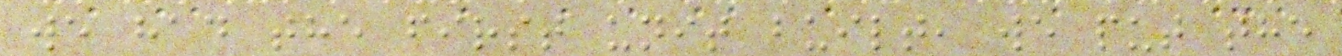we had the first unit built, we put the
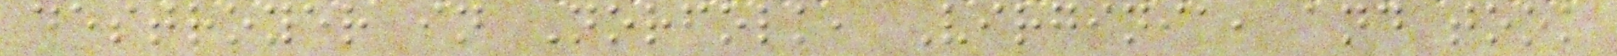destroyer in Norfolk, Virginia, and took
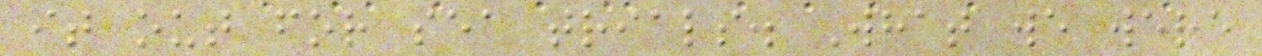it out for sea trials. What we were
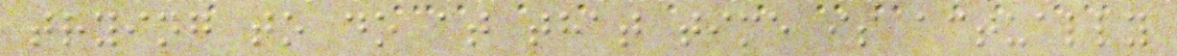trying to do at that time is actually
